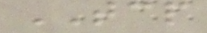TCP
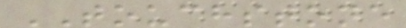TOUCHSTONE
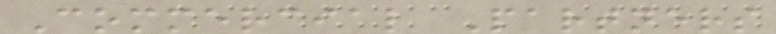Commercial Partners
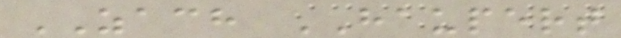ZACH HAUPERT
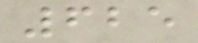625
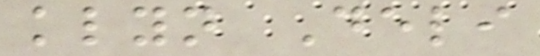klyn Deli
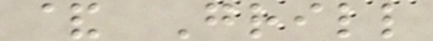& Grill
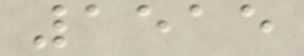1515
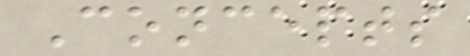Concepts
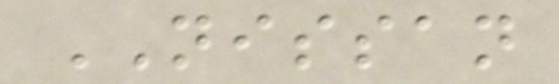NISSAN
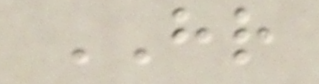HR
